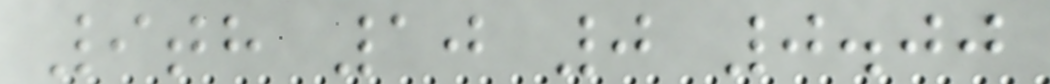9th 10 0 0.00
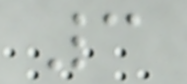3
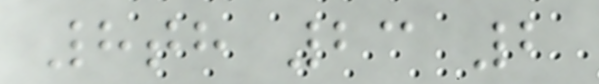8th 23 2
